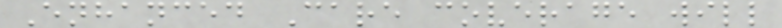Enhanced Care coverage will
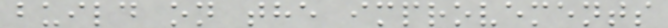build on the improvements
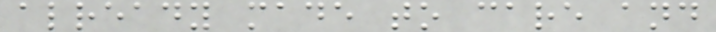already made to care and
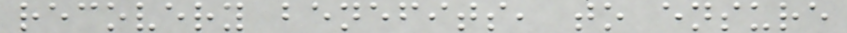recovery benefits, to ensure
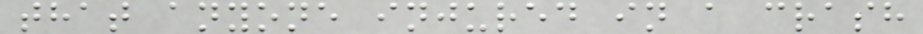that anyone injured in a crash
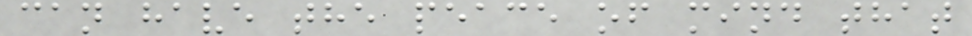can have the peace of mind that
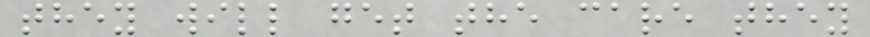they will get the care they
